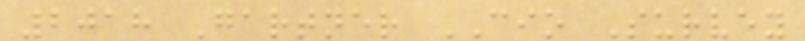2018 Gartner CIO Survey
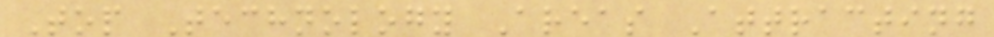Top Technology Areas Attracting
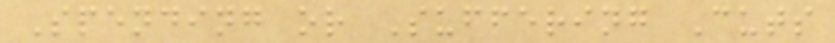Spending or Suffering Cuts
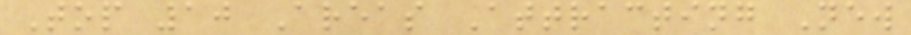Top 10 Areas Attracting New
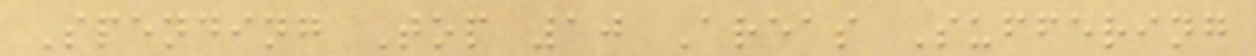Spending Top 10 Areas Suffering
